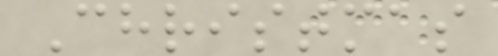Christmas
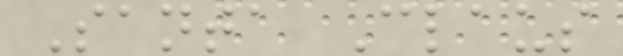Santa Claus
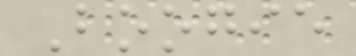Boogie
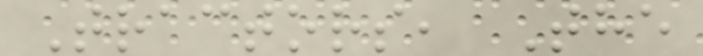Tractors, The
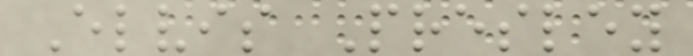Elvis Presley
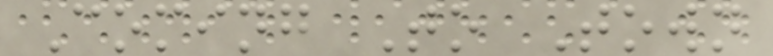Coming To Town
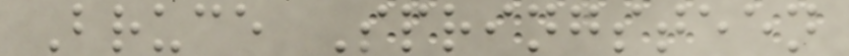Bruce Springsteen
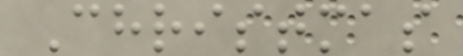Christmas
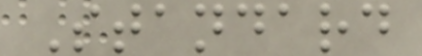Standard
